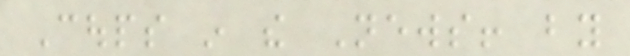Coups in the News! by
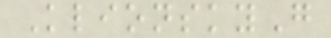KlionskyG
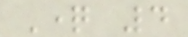Question 4
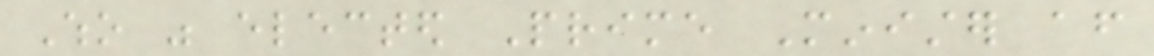Who was elected Prime Minister after
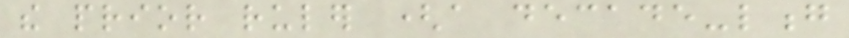the prior ruler (a decade-long
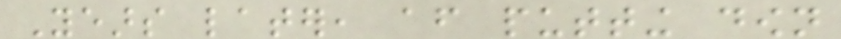Years later, after putting down
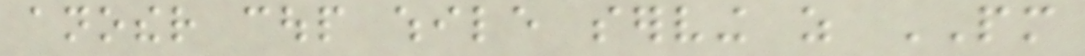another coup while serving as PM
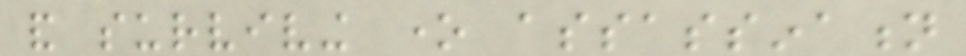and surviving one assassination
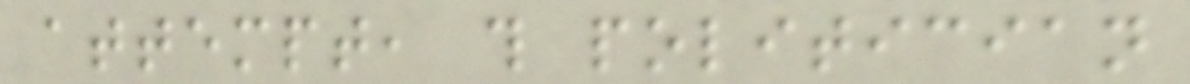attempt, this politician
